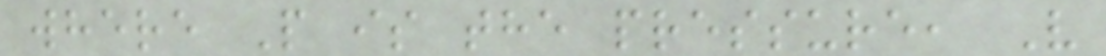where P is the pressure, V
